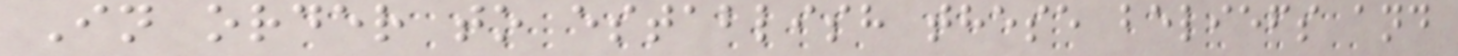In order to establish these beliefs and
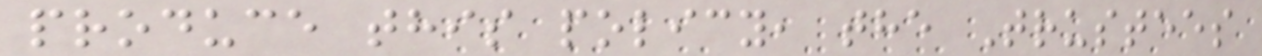produce this policy, the Trustees
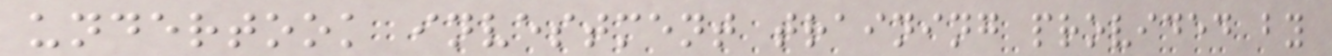undertook investment training provided by
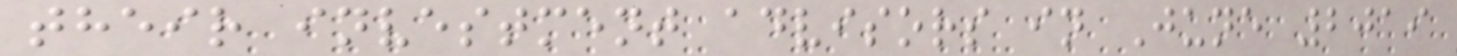their investment advisors in June 2019
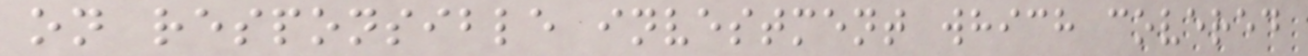on responsible investment which covered
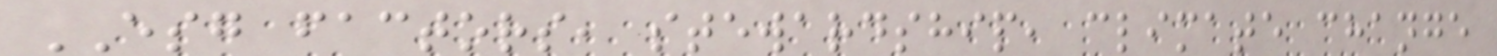ESG factors, stewardship, climate change
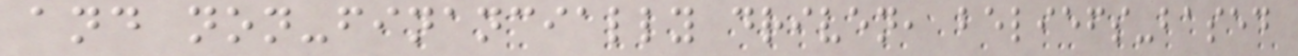and non-financially driven, beliefs-based
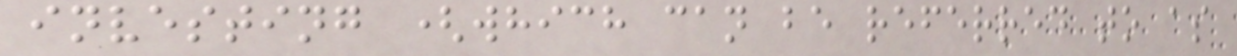investing (which can be referred to as
